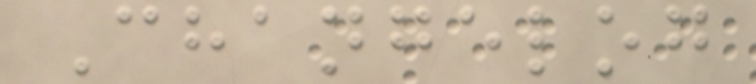Changelog
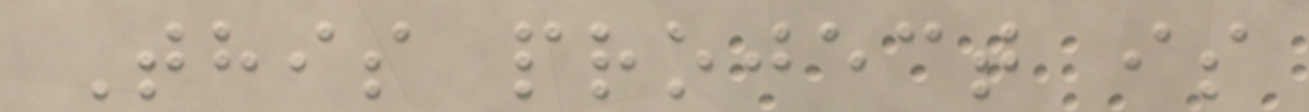This project is
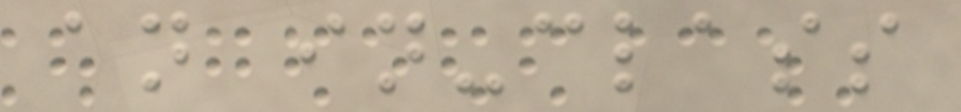an in-class
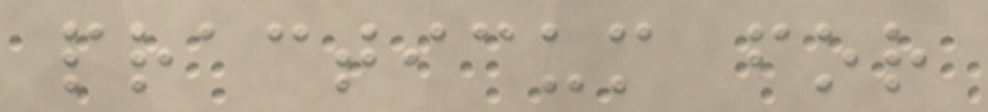practicum for
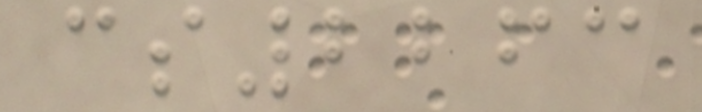cs2263
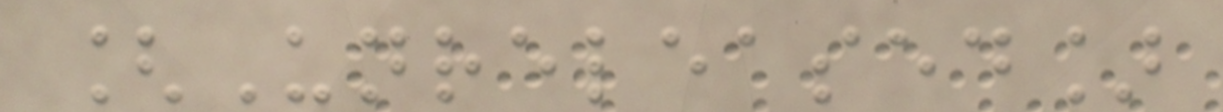[Unreleased]
